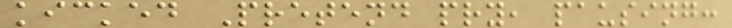kicked Pretend pry, pausing:
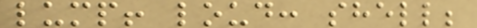lump! loud: shell;
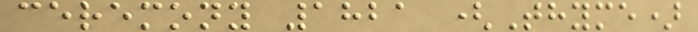ceremony 1821 (Thyme)
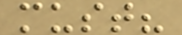must?
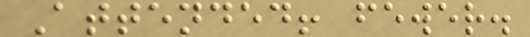Attended! fewer.
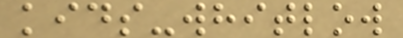kids-whitlow
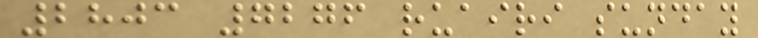2803 7276 ruairi sunday
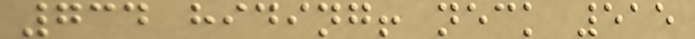734 hiding! neck 515
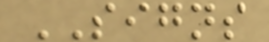SIGNS
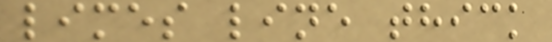limes line thick
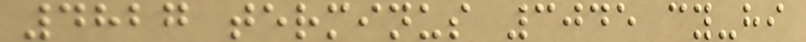4827 terminus 3045 cy-hi
